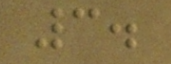3.
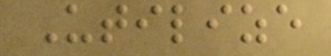Utilize
